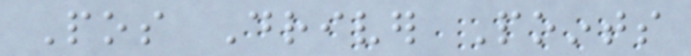Pos Driver Points
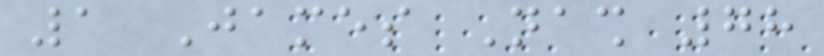1 James Nash 78
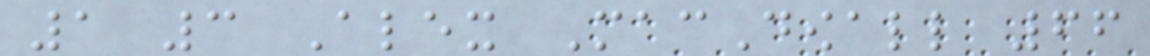1 3 Alex MacDowall 66
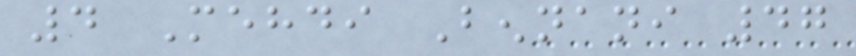4 Mehdi Bennani 47
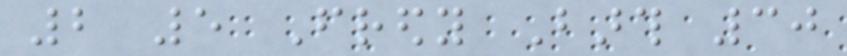2 5 Fredy Barth 30
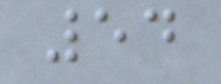54
